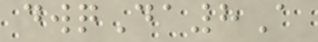dwqDa8A
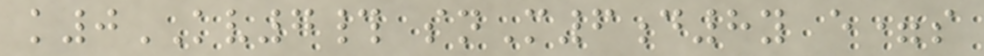k0KV7# snM6d8y e=s
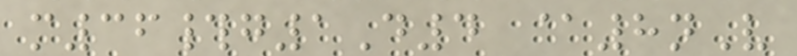m36#g1D4 @8nV
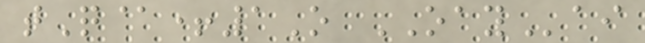tQ@+1O OAYai
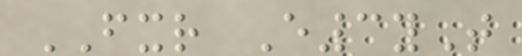FXR E3yT
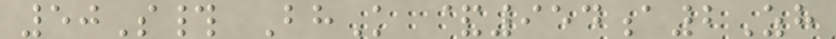50S# BhK &954a2Zh
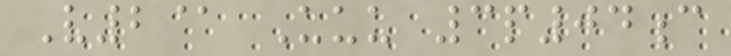V2@ Uuu 3p04c
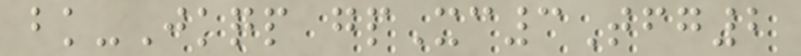bk-Jkqp gpXc3Tfg2
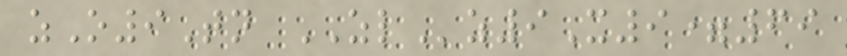zO9Tn ZLz9X9=69
